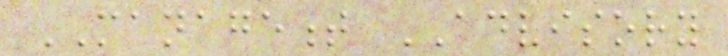MANAGEMENT ADVISORY
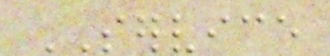SERVICE
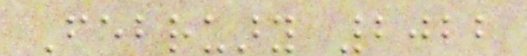February 2022
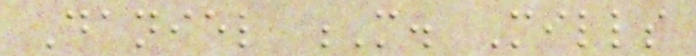Daniel M. Mills
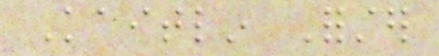Kaitlin Forster
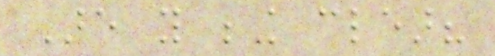Are you being clear?
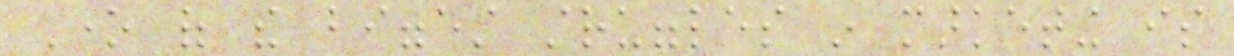One of the biggest struggles in marketing is
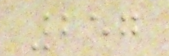257
